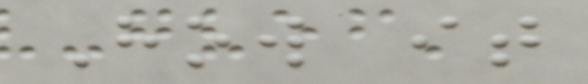How it
